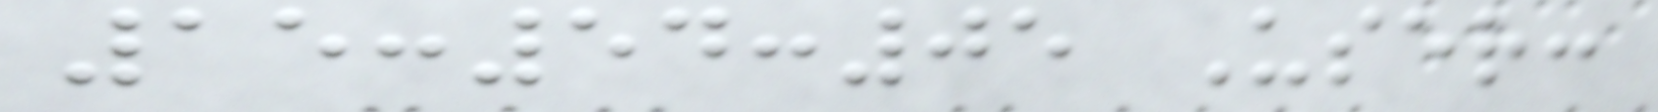15:54:05 User:
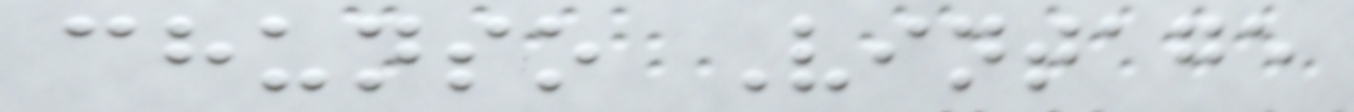chunso Vintage
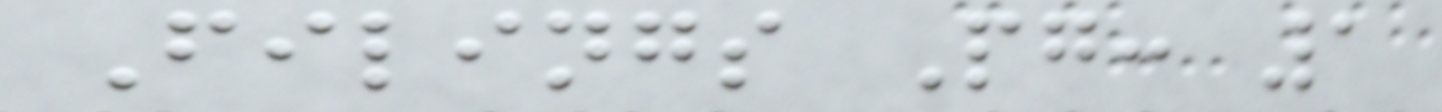Filings Pg: 1
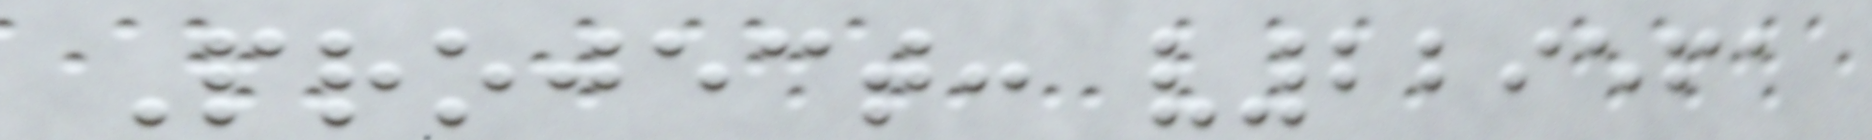Project: v229561
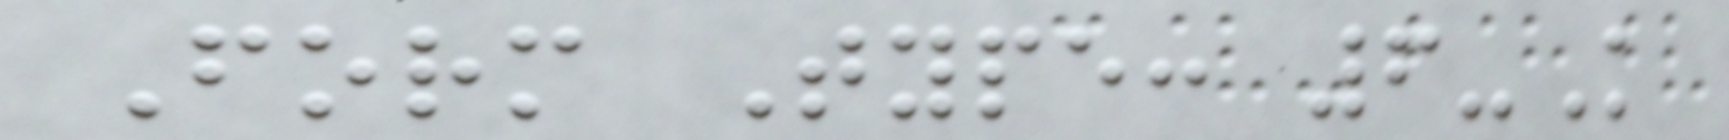Form Type: 6-K
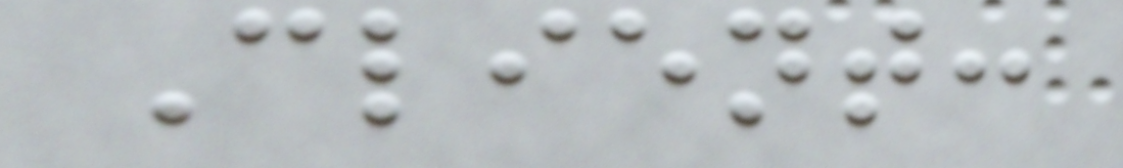Client:
